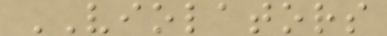VIOLATORS
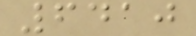6410
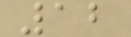12
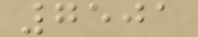7501
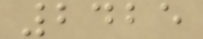2425
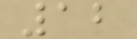12
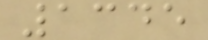1345
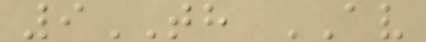9TH AV
